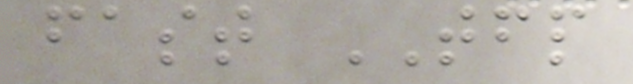fast TFP
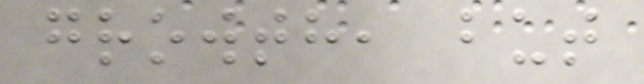growth, but
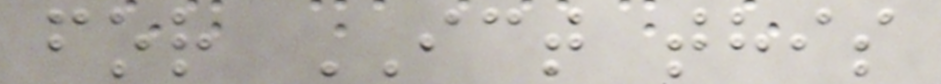for ICT this
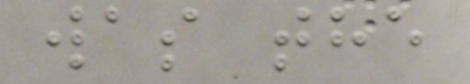was the
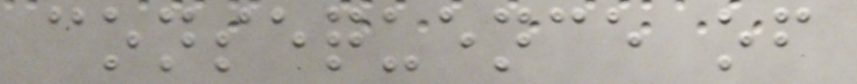consequence of
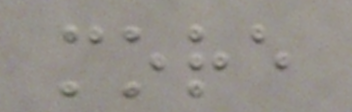more
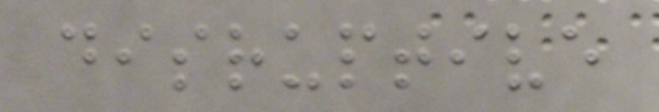disruptive
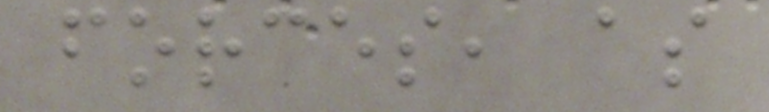forces, as
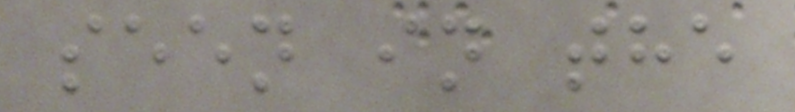seen in the
